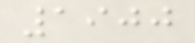1900
